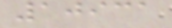10931
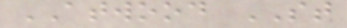ATWOOD ST
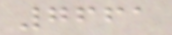7661
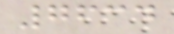7634
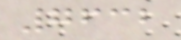7632
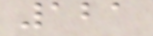121
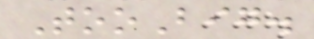TooBig.
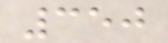350
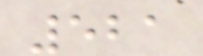521
